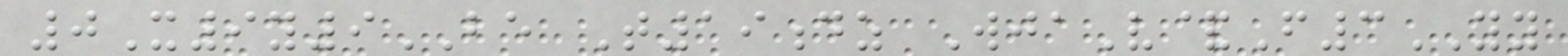0X9y9BE T19dz WjaV&F3YY
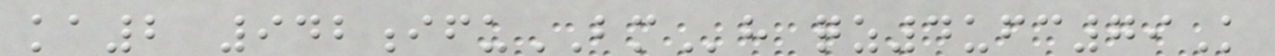ka2 942ifuBMh qz4ufc79K
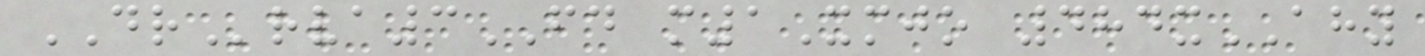DRrva3FD m1Xmjo 484xAHY
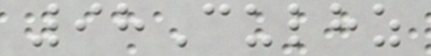98Culhz
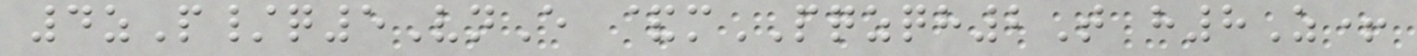4zP/q5VnE &mPQZQH2T h8Z+
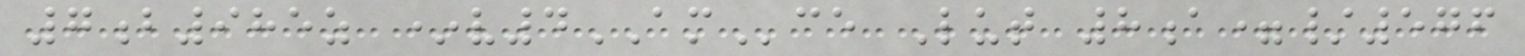7b985z *v4AMce Lut 8a=/576
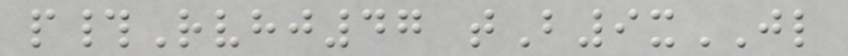p#Rvhj47 tB9xJL
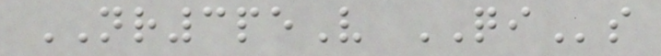NR3peV QIs
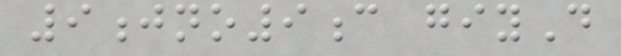9jno9c giyD
